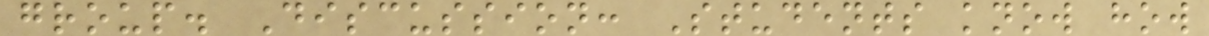group. Discussion: Students know how
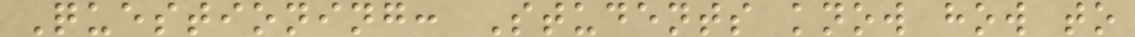Questioning: Students know how to
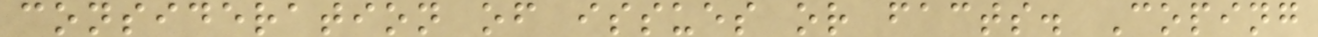consideration of issues or facts. Coping
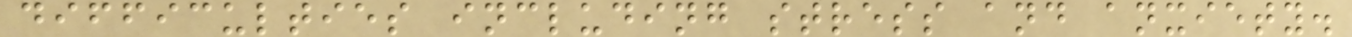difficulties including stress and anxiety.
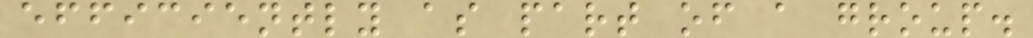efficiently as part of a group.
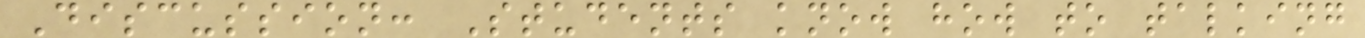Discussion: Students know how to talking
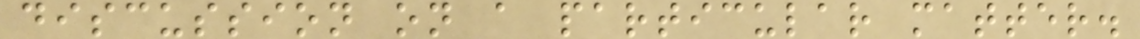discussion on a particular matter.
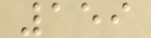159
